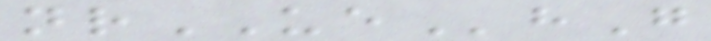nrUEhG
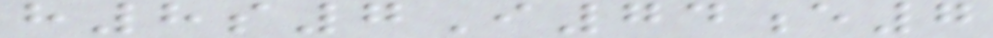h8s7I74e7
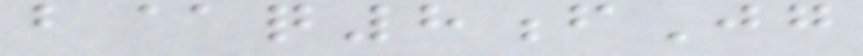b@q8fJg
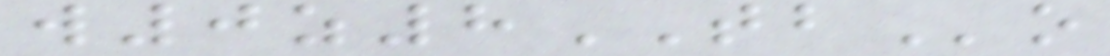w0z8TBo
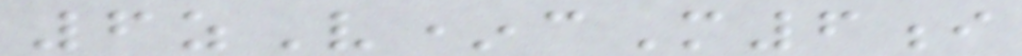6zV*cM6i
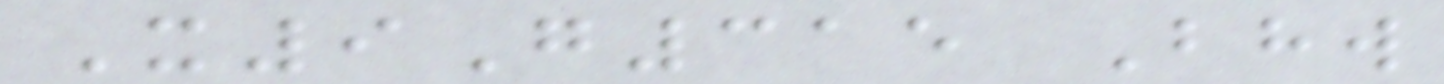X9G315 Bhw
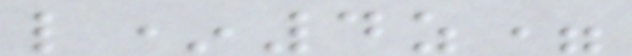l*4z=
